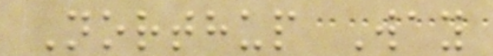Northup Way
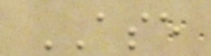ASE
